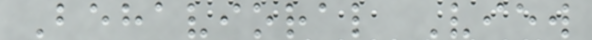Behavioral View
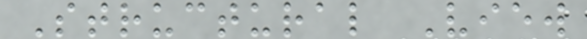Structural View
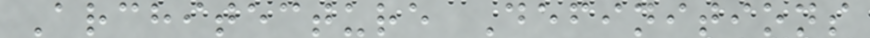Architecture Definitions
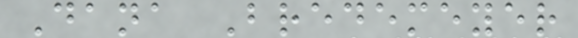Dana Bredemeyer
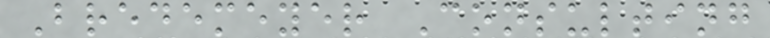Bredemeyer Consulting
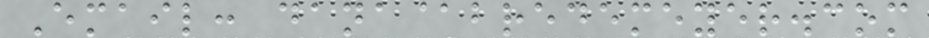Email: dana@bredemeyer.com
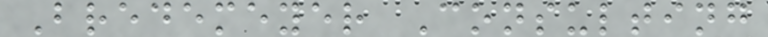Bredemeyer Consulting
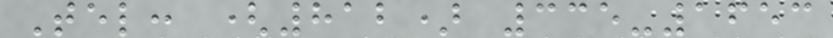Tel: (812) 335-1653
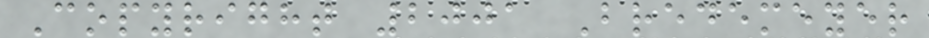Copyright 2001 Bredemeyer
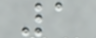1
